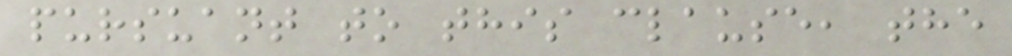pursuant to this clause, the
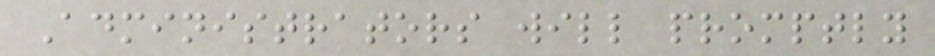Administrators will promptly
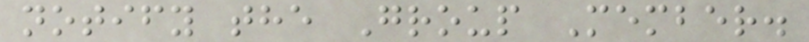notify the Group Member.
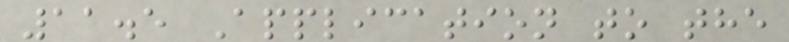11.5 Application to the
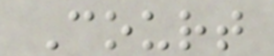Court
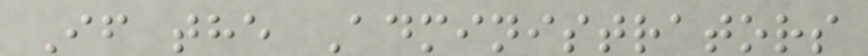If the Administrators
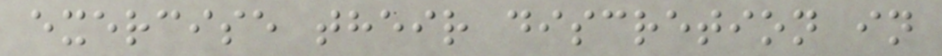exercise their discretion in
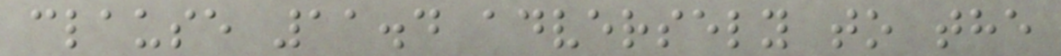clause 11.4 adversely to the
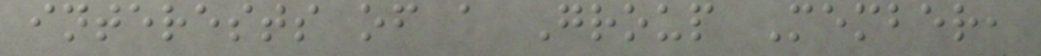interests of a Group Member,
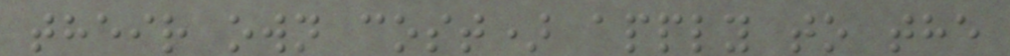their own cost) apply to the
